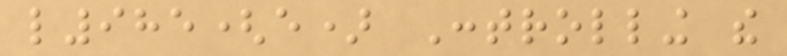l985(e) Controlling the
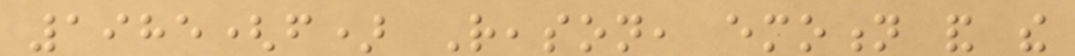1985(f) Reason, emotion and the
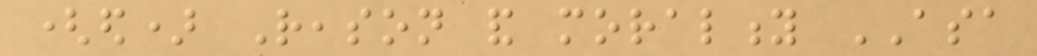(ed) Reason and morality ASA
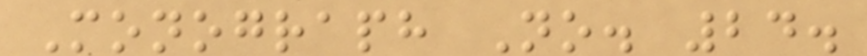Monograph No. 24.
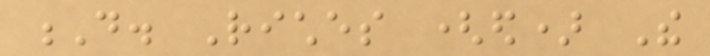D. Riches (ed) The
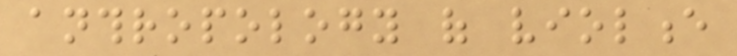anthropology of violence
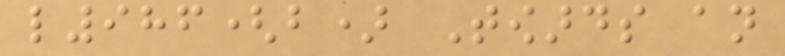l986(b) Towards an
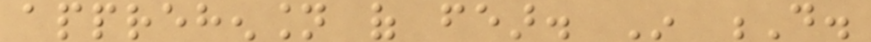apprehension of fear. In D.
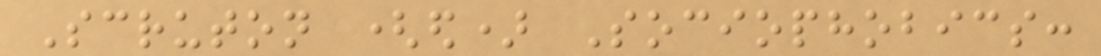Scruton (ed) Sociophobics:
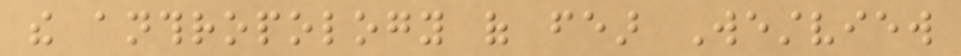the anthropology of fear Westview
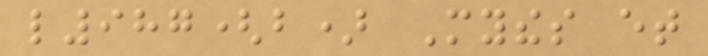l987(b) Mythes et
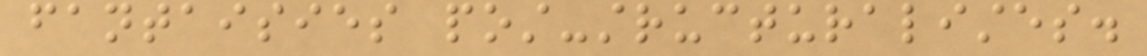fantaisies post-structuralistes.
